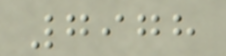7978
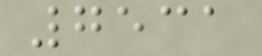7531
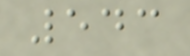543
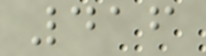416
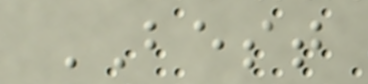BEST
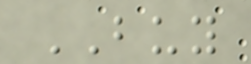BUY
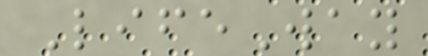LifeWay
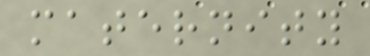maternity
